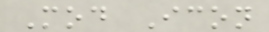Mod Icon
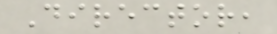Director,
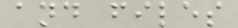and files
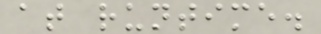at runtime.
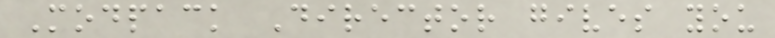Modpack Director gives you
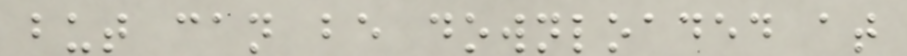but can be downloaded at
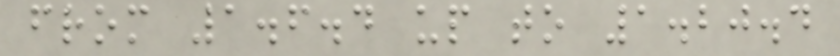from 1.6.4 up to 1.20.4
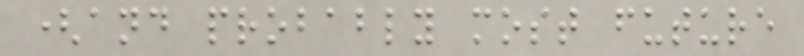(and probably most future
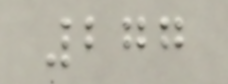277
